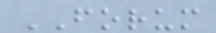FORUM
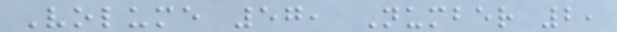Volume 57, Number 2,
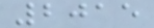2015
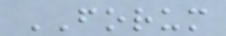FORUM
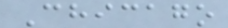Chicago
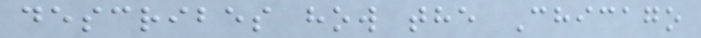describes how the Chicago
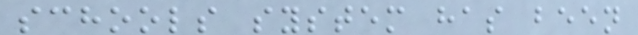schools system has been
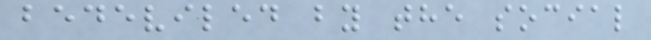bedeviled by the social
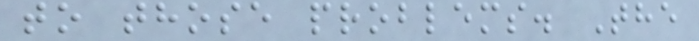to those problems. The
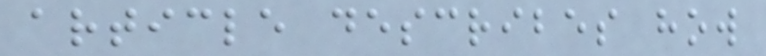article describes how
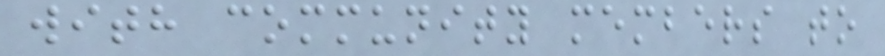with community members to
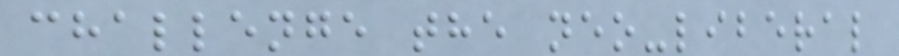challenge the neo-liberal
